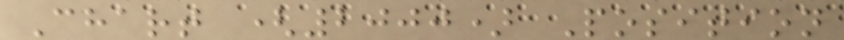Chart (2000) Position
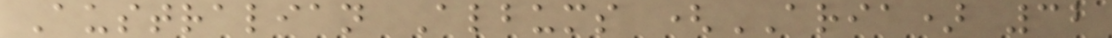Australian Albums (ARIA) 32
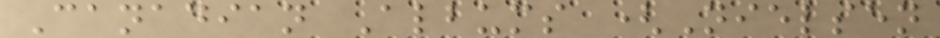Canadian Albums (Nielsen
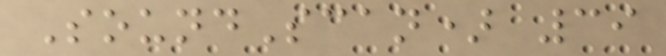SoundScan) 39
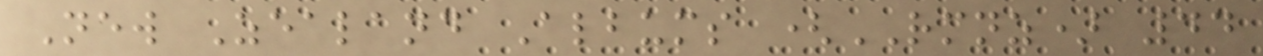New Zealand Albums (RMNZ) 44
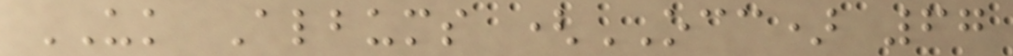UK Albums (OCC) 67
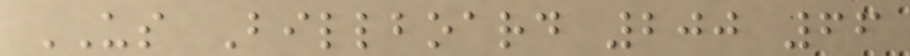US Billboard 200 66
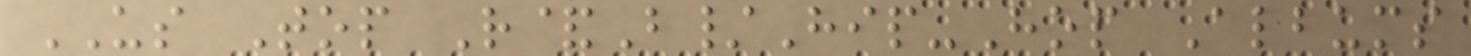US Top R&B/Hip-Hop Albums
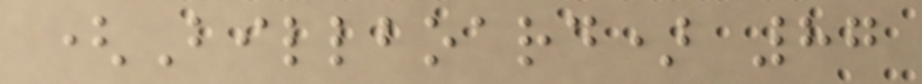(Billboard) 87
